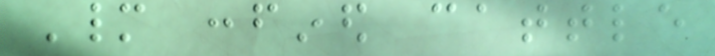Many confined cattle
